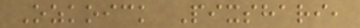Ozkoick Pixshari,
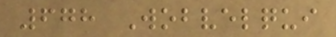678 Wobvelqui
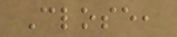Close,
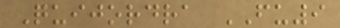Quijordra FU9
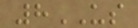8US
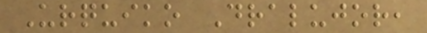Urquiko Dralujor,
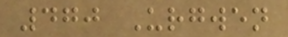470 Urgwen
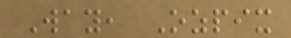Way, Ozpix
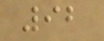92
